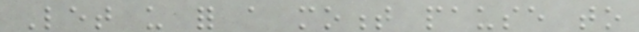Let us for a moment pause to
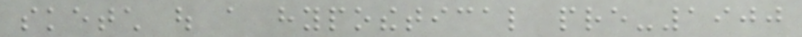sketch out a hypothetical pre-1900
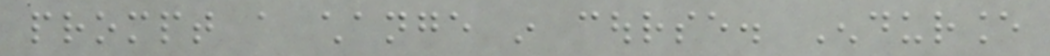prompt a change in course. Endurance
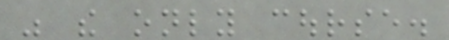was the only course.
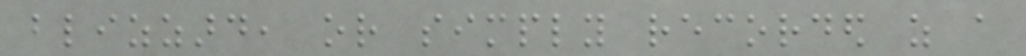blizzard, or simply recorded as a
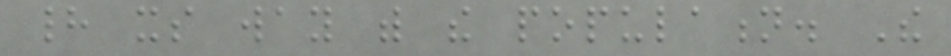had its way with the population. The
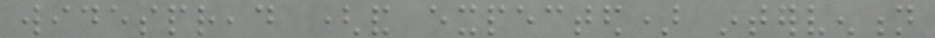widespread (and expected) intervention
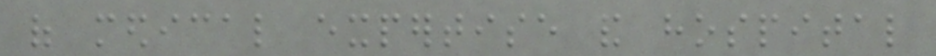of medical expertise and hospital
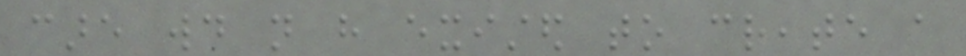care would not have existed to create a
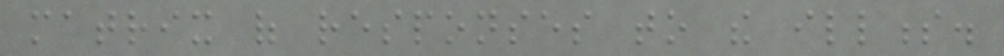matrix of responses to the illness.
